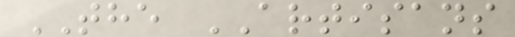THE ARTISANS
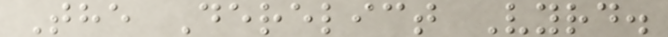The Derelict Vyrd.
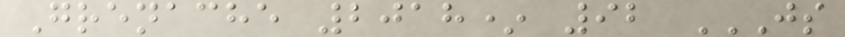Grenache 2018* 92 JS
